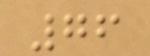76
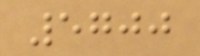5700
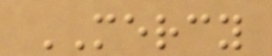MERCY
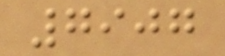7907
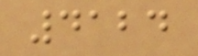4124
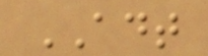ADT
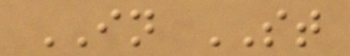IN ST
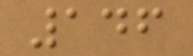146
